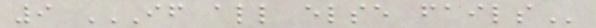9 IF ALL ELSE FAILS
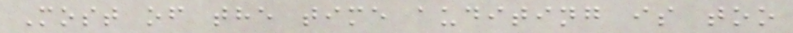Most of the time auditing is too
